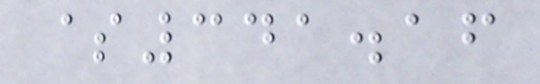$341.16
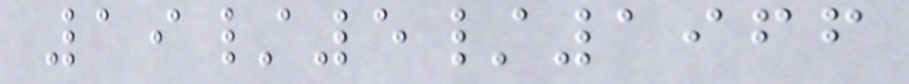19/5/1966
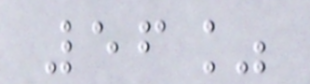56%
